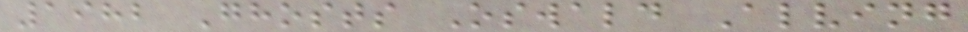1982 Ghosts Oswald Alving
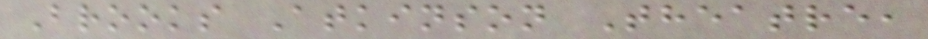Brooks Atkinson Theatre,
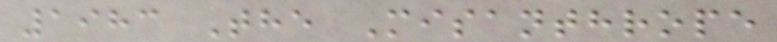1983 The Misanthrope
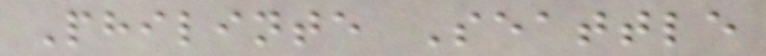Philinte Seattle
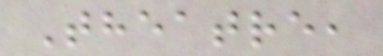Theatre,
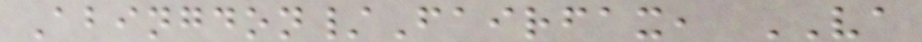Abingdon/Fairfax, VA
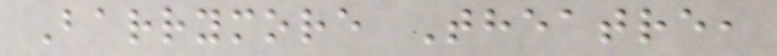Barrymore Theatre,
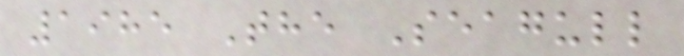1985 The Seagull
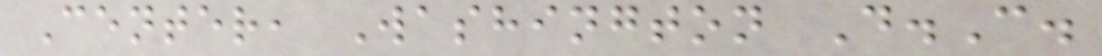Center, Washington D.C.
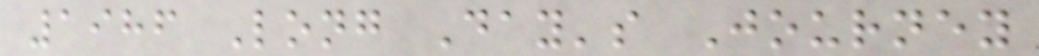1986 Long Day's Journey
